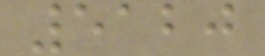5120
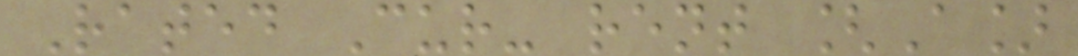Rated Cur- rent [A]
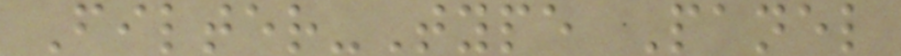Filter-Type Panel
